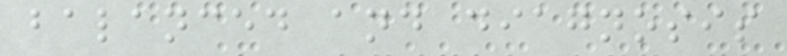balanced and diagnosis
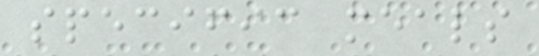specific meals
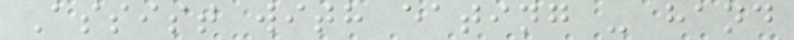Assist with eating - hand
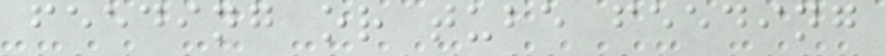feeding or tube feeding
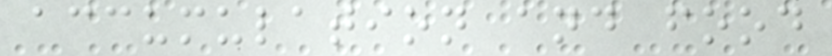accumulation and food
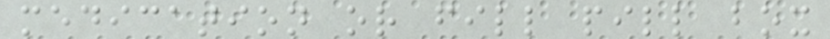medication or fill pill box
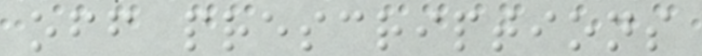off prescriptions
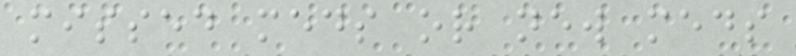missed meds or new meds
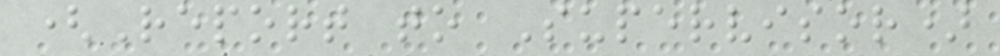(Report to Supervisor)
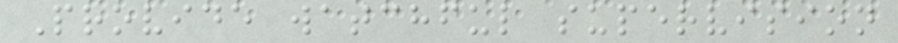Provide watchful supervision
